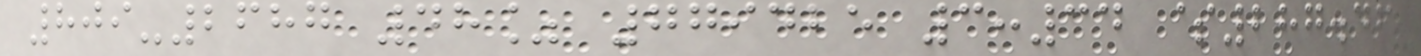809-2687 48% 779425 3:34 $287.46
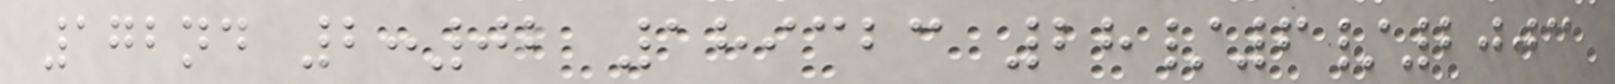172nd 2:02 189323 28/6/2003
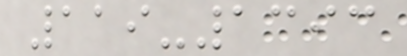119-1393
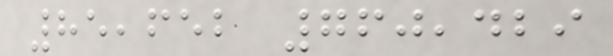85,652 760,429
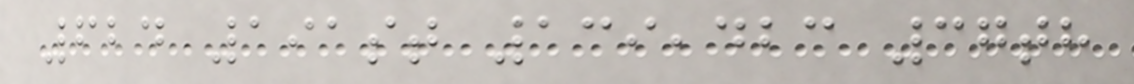624 191st 139,423 37th
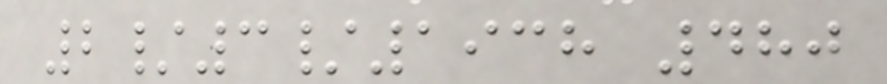2/3/1938 480
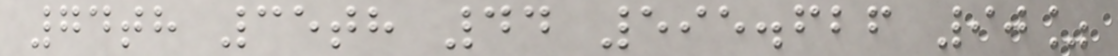74th 35th 44 595.626 90%
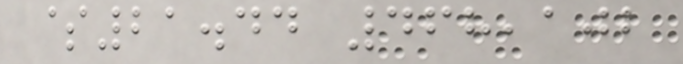$21.44 468,102
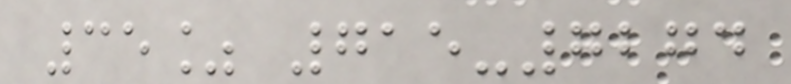35% 715-7274
